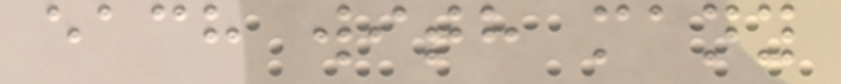each with many
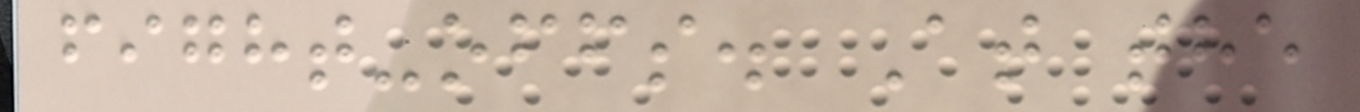fight-offs. At the
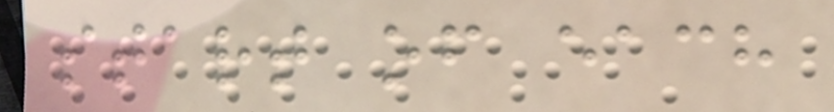start of each
